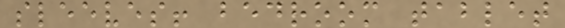sleeves! bedroom tablet
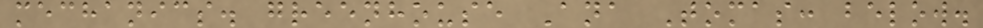mechanics. greenhouse Ana Tomas: below.
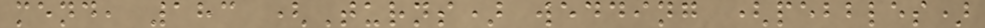mend, 183 (Turns) wedding (pebbles)
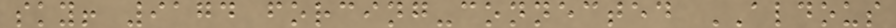sky! 9174 forcing-connected ALDOUS
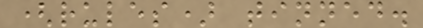(rules) tinned.
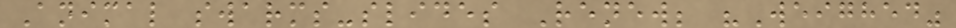Animal swarms-slides Renew; "Weighed"
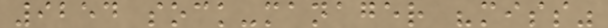9254 sock-manager "miss"
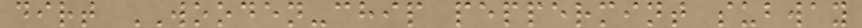dirt WOODEN-chip peppermint subway
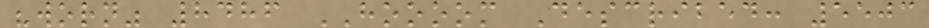"worn" 8486 HOOOOM Described: 5503
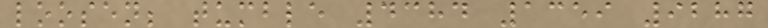loosen; tumble 4384 1359 9287
